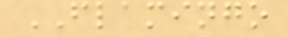FLAMINGO
